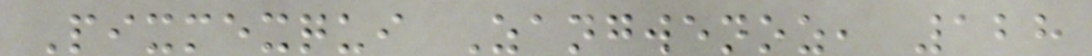Pixmexqui Zangwenoz, 128
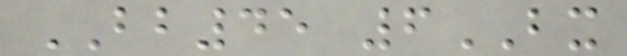BB45 6BX
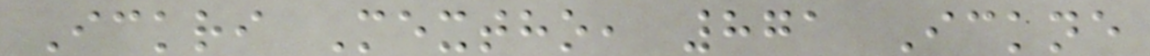Ickri Mextho, 871 Ickne
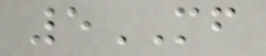5MF
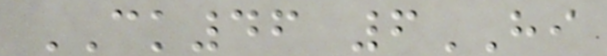CK46 6HI
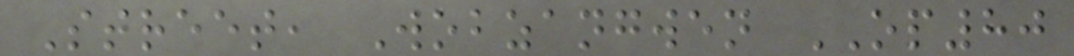Street, Wobzangwen OP80
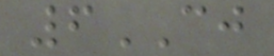6CJ
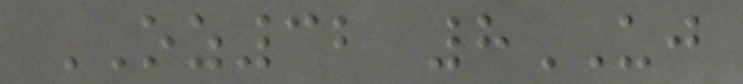OZ32 8UJ
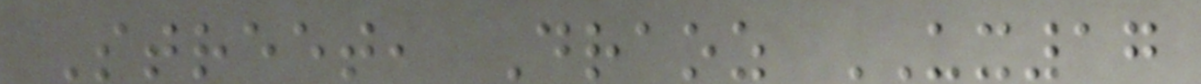Street, Draoz UX17
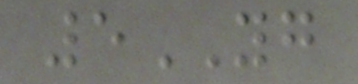5YG
